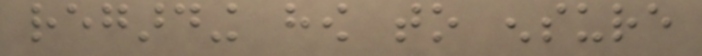regarding how to ensure
